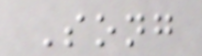Song
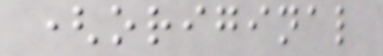(original
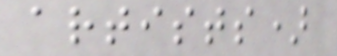artists)
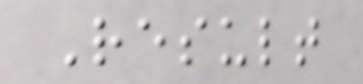Result
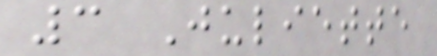3 Juliette
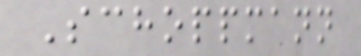Schoppmann
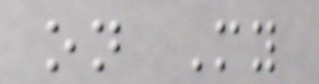on My
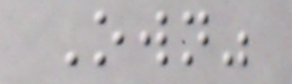Own"
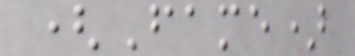(Fame)
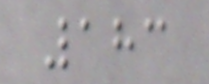183
